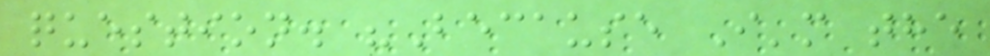question. "Because I'm the
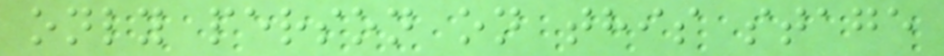only person on this stage
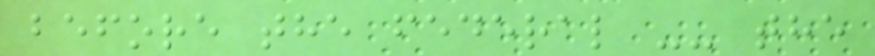before the federal -- the
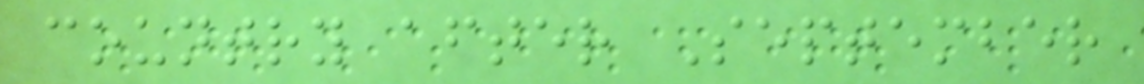country after September
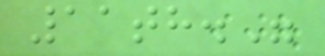11th."
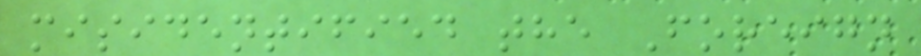misidentified the Foreign
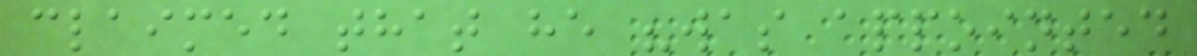claimed that he "was appointed
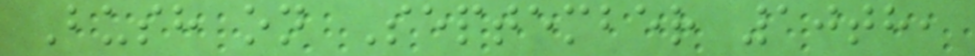Bush on September 10th,
